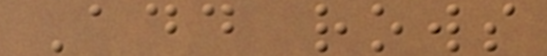Add rows
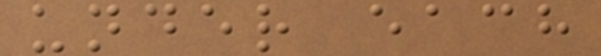under each
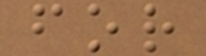for
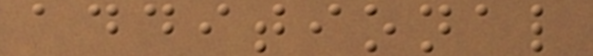additional
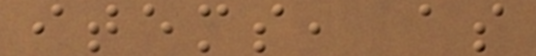items, as
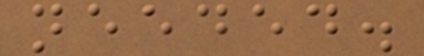needed.
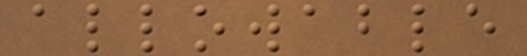allowable
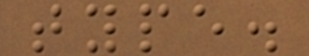type.
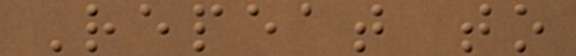Repeat to
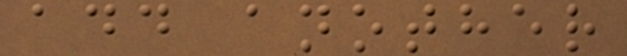add another
